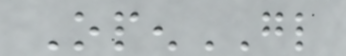OpenGL
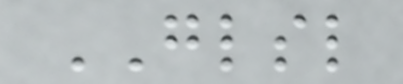GLSL
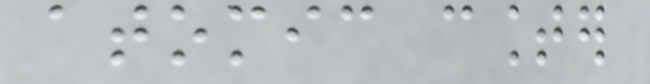atomic counter
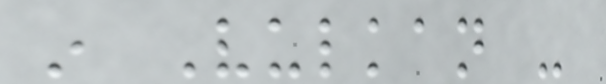in Vulkan -
